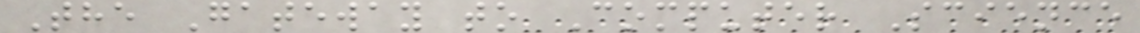The Gateway to Computer Science
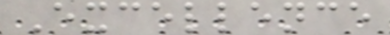Excellence
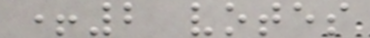+2 votes
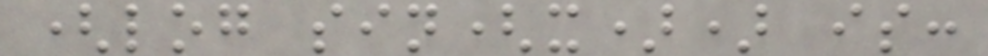(log sin(x)) is:
